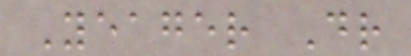Yeager Dr
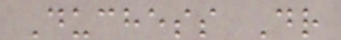Duchess Dr
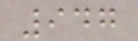947
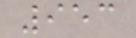953
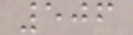506
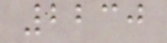2230
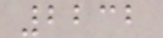2232
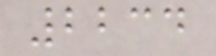2234
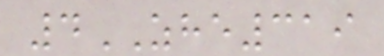4ZHE319
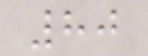80
